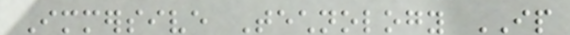Immersive Technology IP
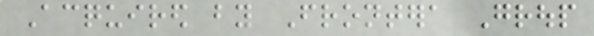Acquired by Frontera Group
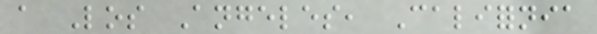a Los Angeles, California
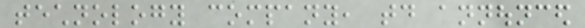technology company, today announced
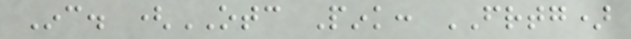Inc. (OTC Pink: FRTG)
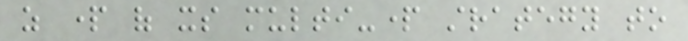as part of its multi-part strategy to
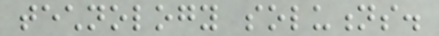technology solutions.
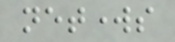networks
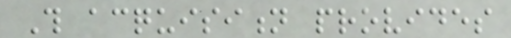This acquisition provides
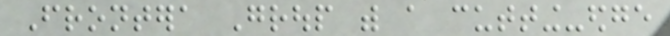Frontera Group with a cutting-edge
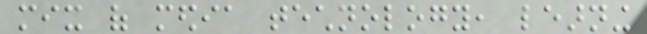mix of media technology, learning
